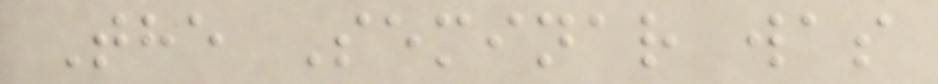The Seminar was
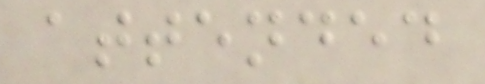attended
